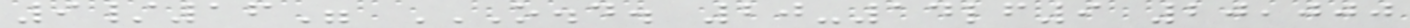9/16" O.D. 20-14LF9 20,000
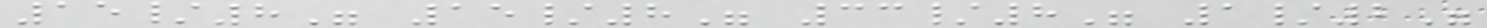15/8" 15/8" 33/8" 1/2"
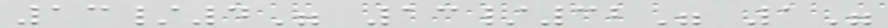13/4" 13/32" 1"
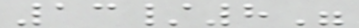13/8"
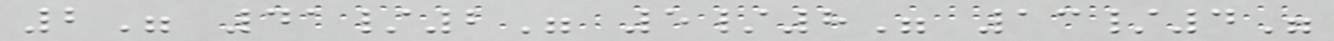2" 41/2" 5/8" 13/4"
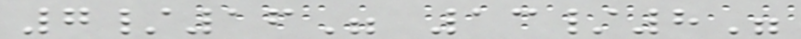7/16" 13/8"
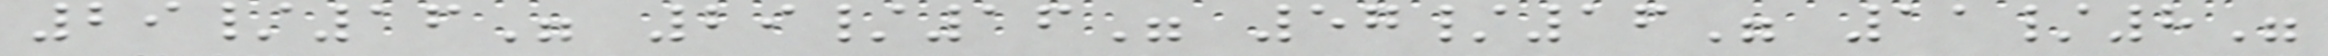29/16" 29/16" 57/16" 11/8"
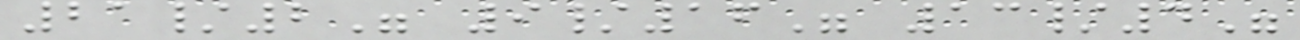21/2" 9/16" 13/4"
